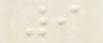9
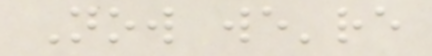Now we're
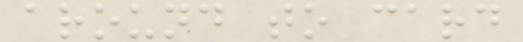around to card
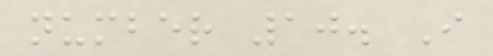number 10. I
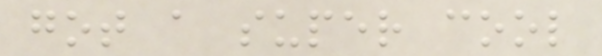got a super cool
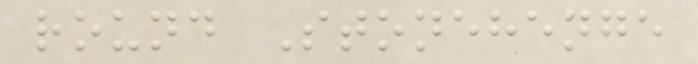round Stonehenge
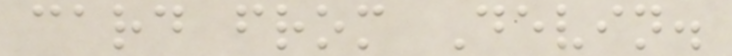card from Devin.
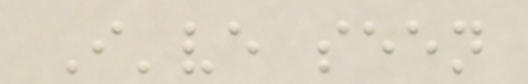I've seen
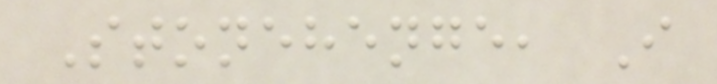Stonehenge, I
